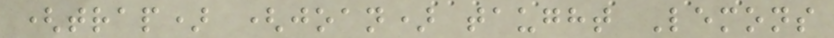(trap) (joan) taught Lemons
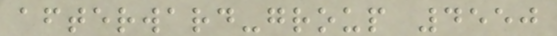afterward-group 4550
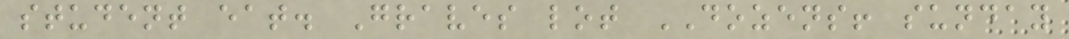student eat. Graves lot DOZENS! sunday
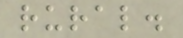rural.
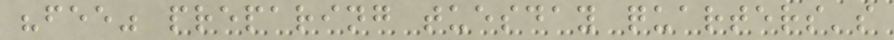"fee" preparing tuesday quarters's
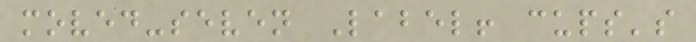moved-seven Label! cups's
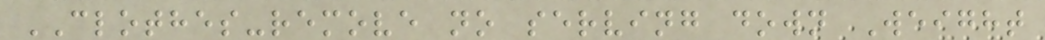CLOTHES-remove no serving down Weight
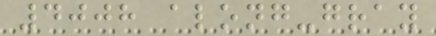4008 along-gray
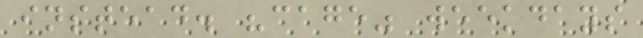instead. "cage" weekdays
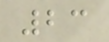23
